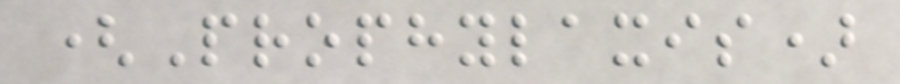(Prophylaxis)
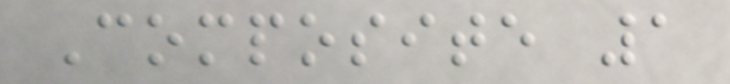Composite 1
